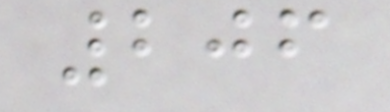206
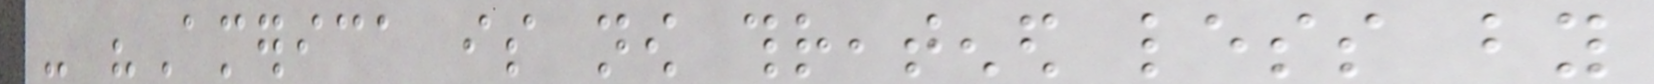- "America is now threatened less by
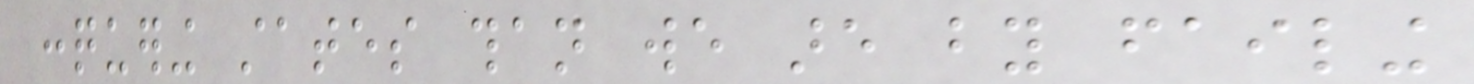conquering states than we are by failing
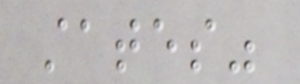states"
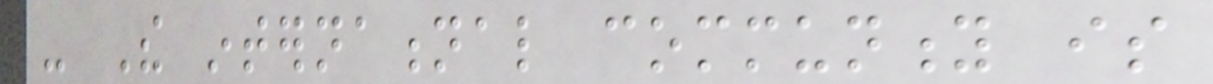- The international community is
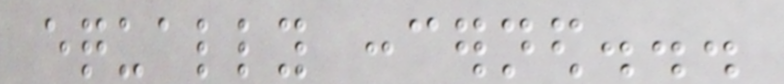equally concerned...
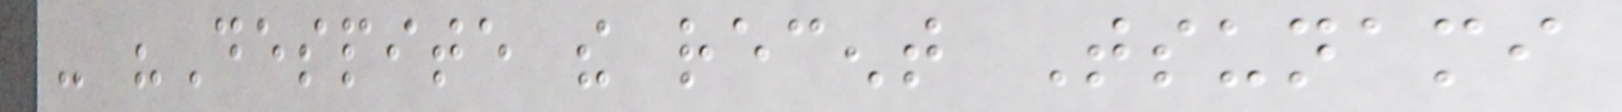- "Despite the recent Tsunami
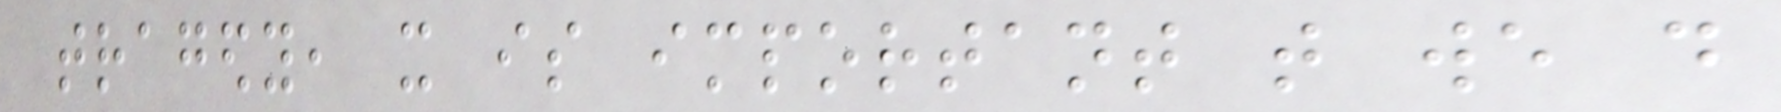tragedy, it is important that we do
